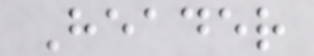Header
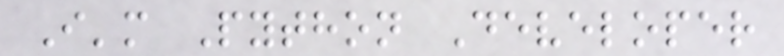I'm Python Developer
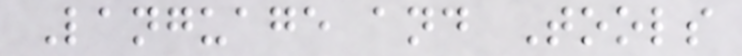Language and Tools
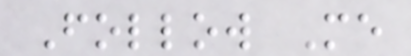Follow Me
